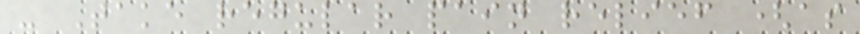- Take regular pain relief (as
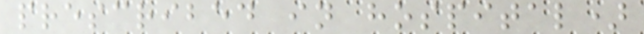prescribed in hospital)
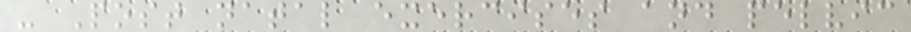- Post natal exercises and pelvic
